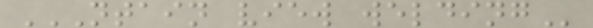NTAIN VIEW WELDING
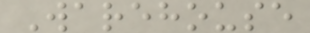Warehouse
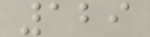129
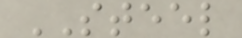STEEL
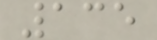135
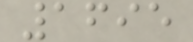1695
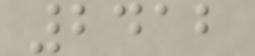2412
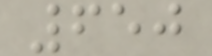650
